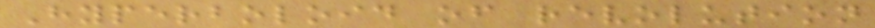Hyperboloid of revolution
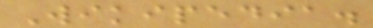Wikipedia.
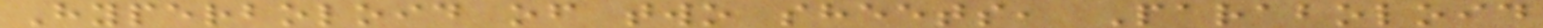Hyperboloid of two sheets, Paraboloid
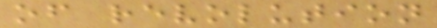of revolution
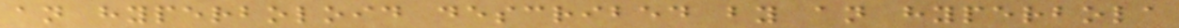an hyperboloid described by an hyperbola
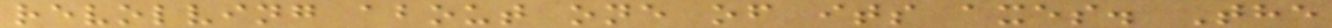revolving about one of its axes. The
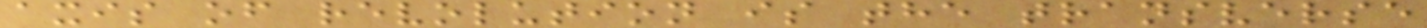axis of revolution is the transverse
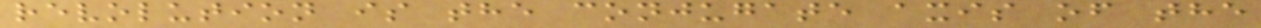revolution is the conjugate axis of the
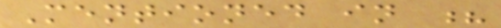Mentioned in ?
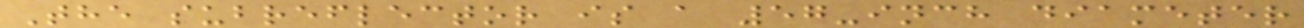The subreflector is a 57-inch diameter
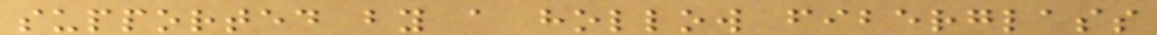supported by a hollow fiberglass
